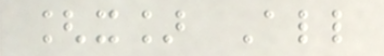[x] All
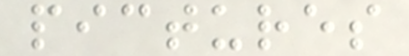pictures
